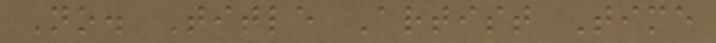No. Title Artist Time
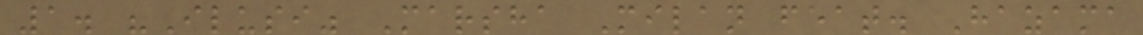1. "Ilusi" Marsha Milan feat. Hazama
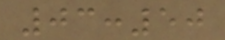03:50
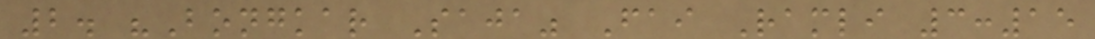2. "Bongkar Saja" Fai Ramli 3:15
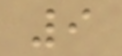9
